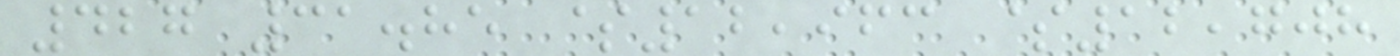427 31.85 $12,963 $12,708
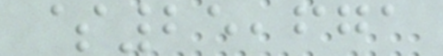$25,671
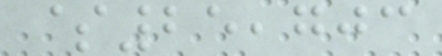$25,703
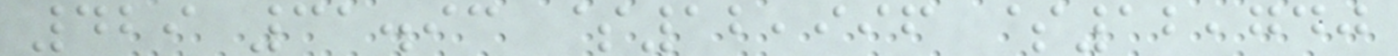429 31.93 $12,996 $12,740
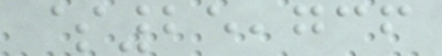$25,736
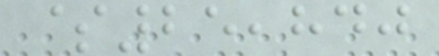$25,840
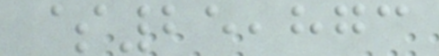$25,873
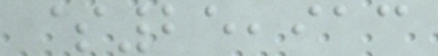$25,913
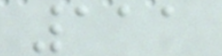111
